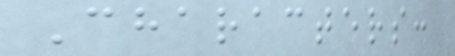Characters:
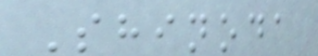Shinoda
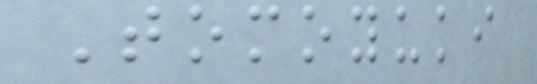Tomoyuki
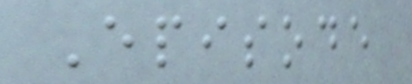Episode
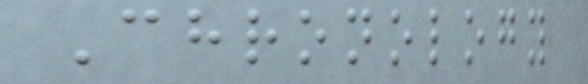Chronology
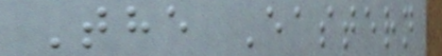The Eastern
